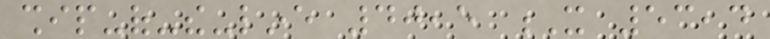ship-of-the-line 40,5 X 53,4
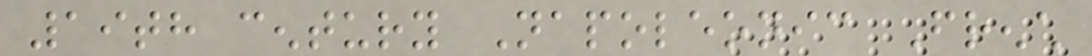19th century Napoleonic French
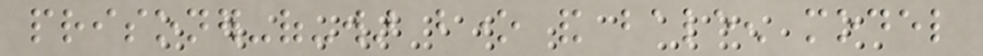prisoner-of-war bone and baleen model
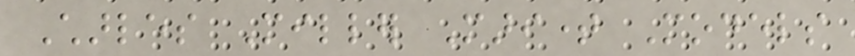Charles Miller Maritime Models
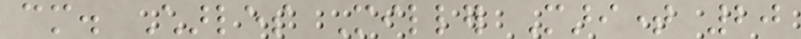cm. Charles Miller Maritime 20
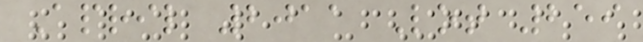April 2011 Lot 259
